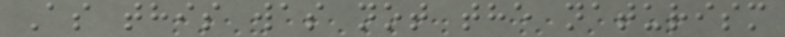As this was not the naturism
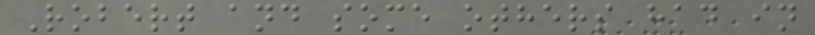Robert and some others had in
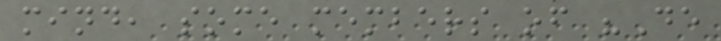mind, some members of "De
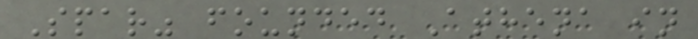Spar" founded Athena in
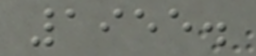1955.
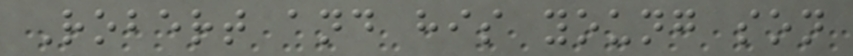Robert and his young son
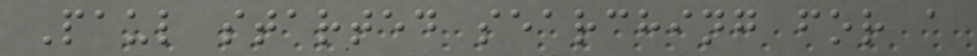Paul started searching for a
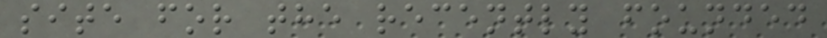site for the recently founded
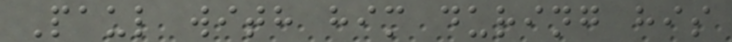Paul with him during his
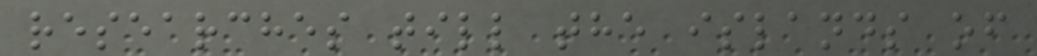researches till the islands of
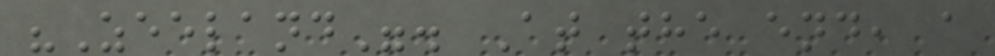"Zeeland". At the end, a
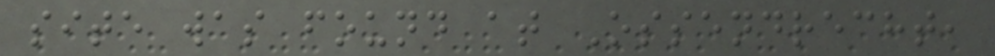site was found at Ossendrecht,
